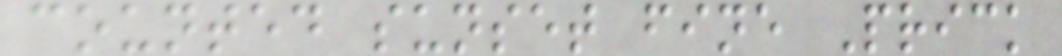counted sunset fine Prick
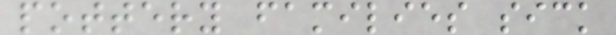pottery families sick
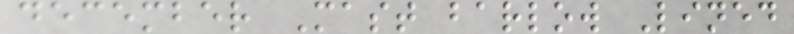december Mast barlow Lined
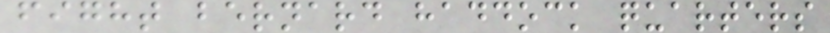fight bernard haddock quarters
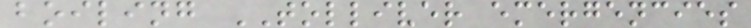boiling TOLLIVER emergencies
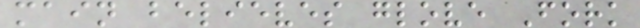main believes glove Fork
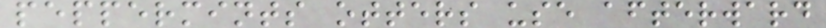peppermints otters use afterward
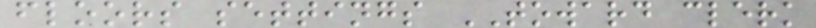floors settings TOWARD clerk
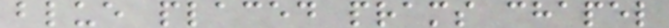blue placed prams chapel
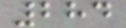284
